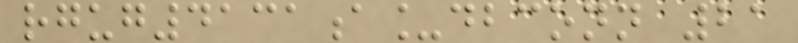rgug4131a_dbconn 21
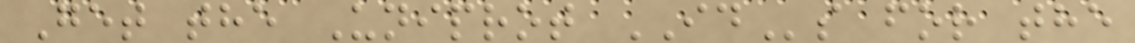Get the Uniprot IDs for the
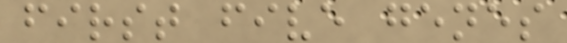first five genes
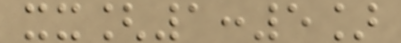xx[1:5]
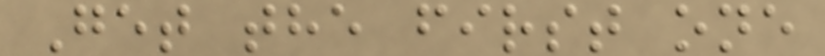Get the first one
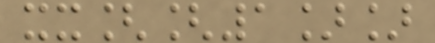xx[[1]]
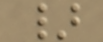}
